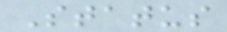Status
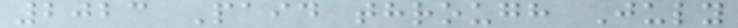2023 Paid through July
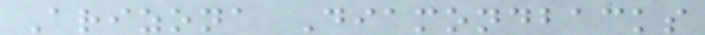Arizona Diamondbacks
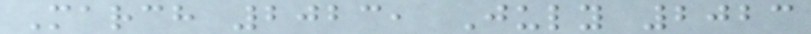March 2023, July 2023
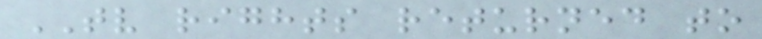TV rights returned to
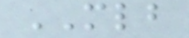MLB
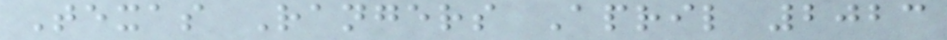Texas Rangers April 2023
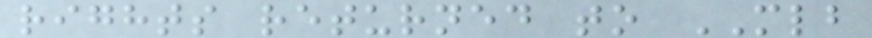rights returned to MLB
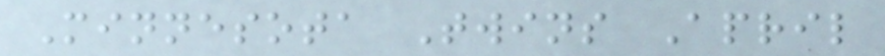Minnesota Twins April
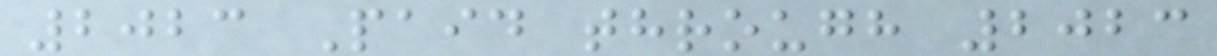2023 Paid through 2023
